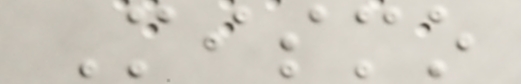Mismo
